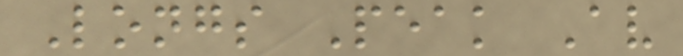Longs Peak Av
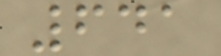641
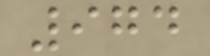974
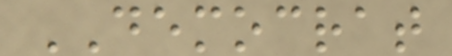DEMOCRAT
